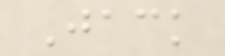Jack
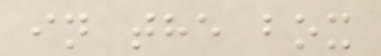in the box
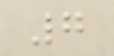7
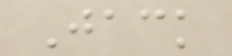Jack
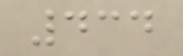434
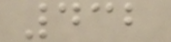432
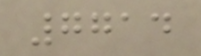7714
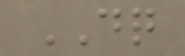DQ
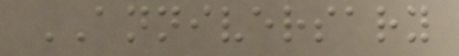ANNIVERSARY
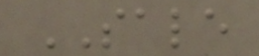SALE
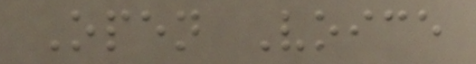Open Voice
